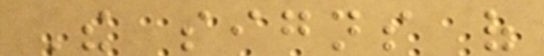The signs of
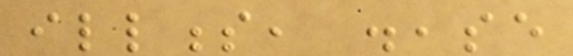illness, disease
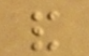and
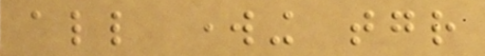all working together
